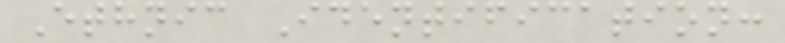Ethnic Identification:
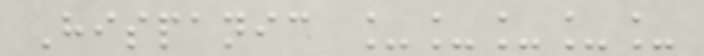Hispanic _____
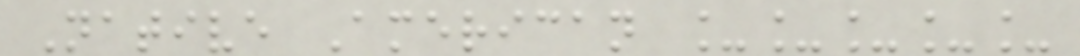Native American _____
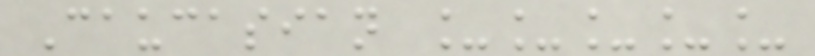Caucasian _____
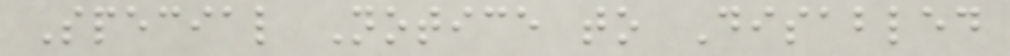Special Notice to Disabled
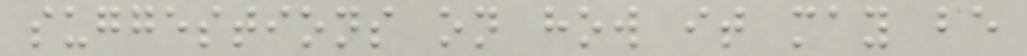suggestions on how it may be
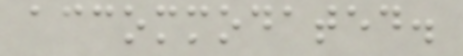accommodated.
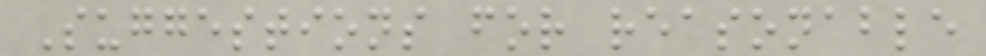Suggestions for reasonable
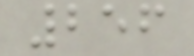256
